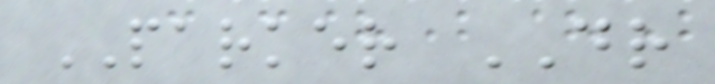PARKER DR
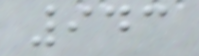943
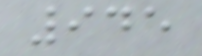945
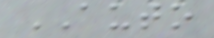AUTO
